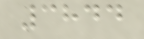3844
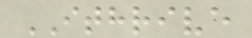ITHRIVE
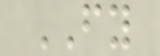FY
